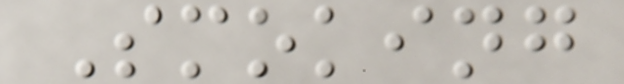Smoking
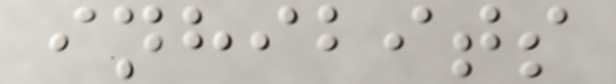inhibits
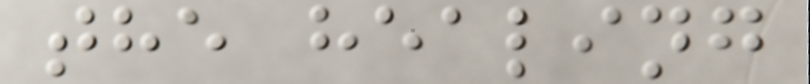the healing
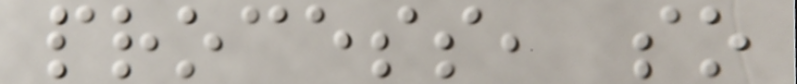process, so
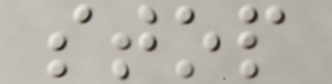stop
